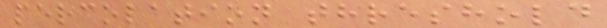percolation threshold
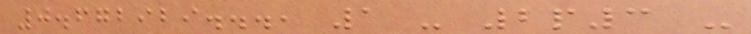0.672929..., 1 - 2p3 -
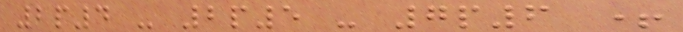2p4 - 2p5 - 7p6 +
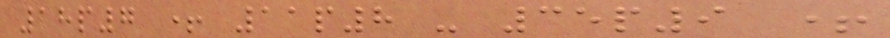18p7 + 11p8 - 35p9 +
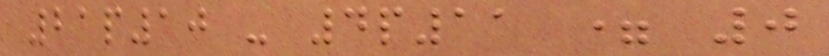21p10 - 4p11 = 0
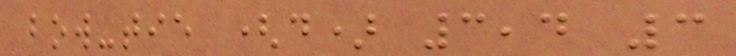bow-tie (d) 3,4 3
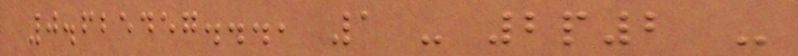0.625457..., 1 - 2p2 -
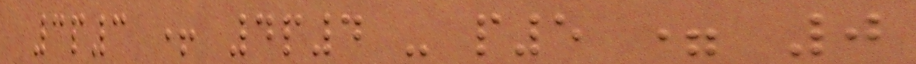3p3 + 4p4 - p5 = 0
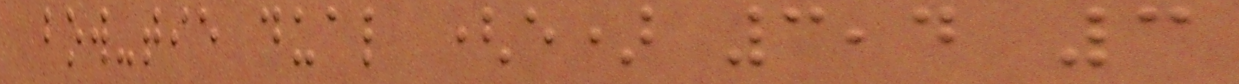bow-tie dual (e) 3,4 3
